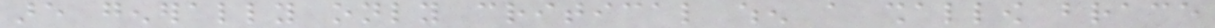are generally only critical when a shallow brace
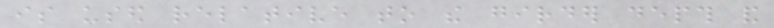is used relative to the girder depth and
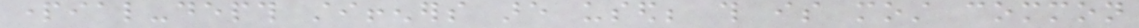partial-depth stiffeners are used; this is most common
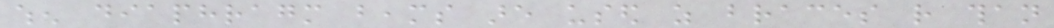when diaphragm beams are used as braces rather than
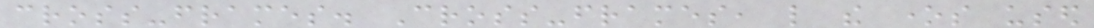cross-frames. Cross-frames, like the ones used
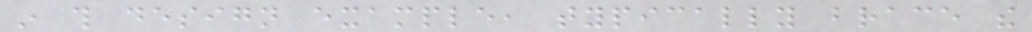in this design example, typically brace the
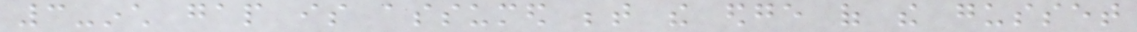3-inch gap is assumed between the edge of the gusset
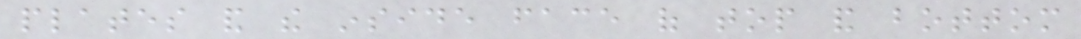plates and the inside face of top and bottom
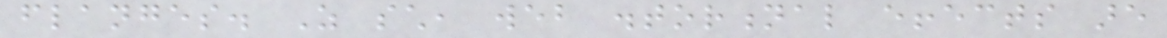flanges. As such, web distortional effects are
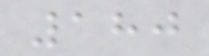180
